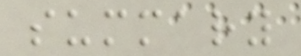summary
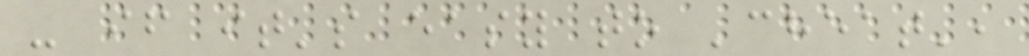- if it's easy to 'cheat',
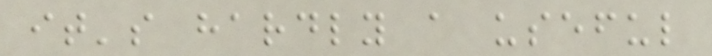it's hardly a useful
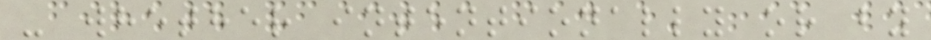- whether intentionally or by
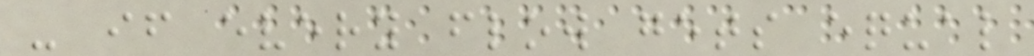- if every flow gets equal
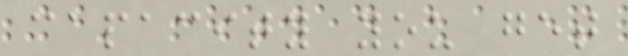capacity you get
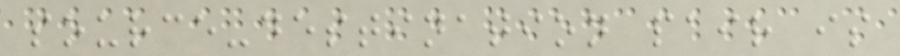source-destination pair is
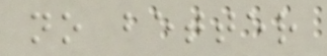no better
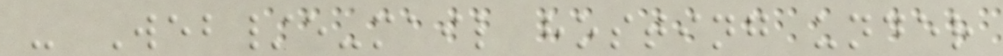- Web/e-mail hosting under
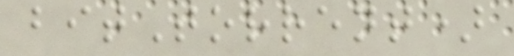bitTorrent)
